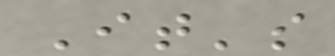It's
